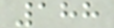188
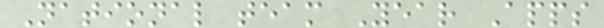National team Year Apps
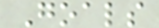Goals
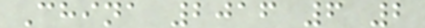China 2016 6 2
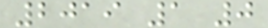2019 1 0
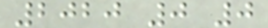2020 0 0
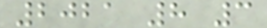2021 8 3
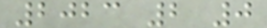2023 2 0
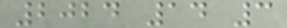2024 14 3
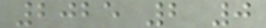2025 2 0
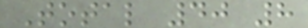Total 40 8
